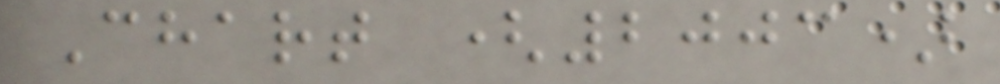Chart (2003)
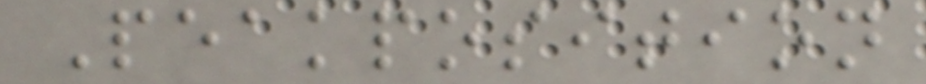Peakposition
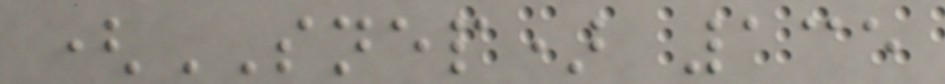(SNEP) 135
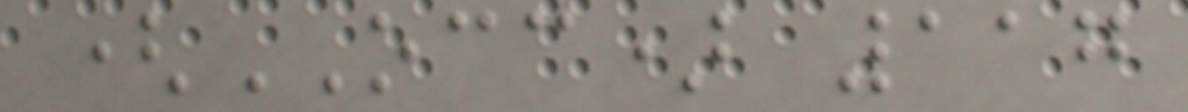(OCC) 117
